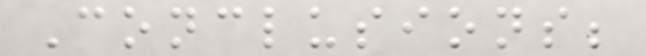Conclusions;
